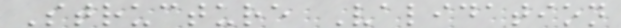Structure Validation
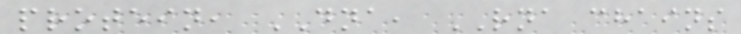protein, DNA, RNA chains
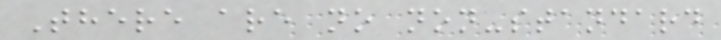There are no non-standard
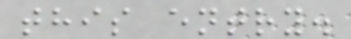this entry.
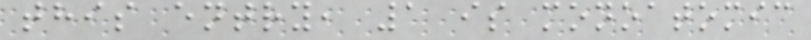this entry, 1 is monoatomic
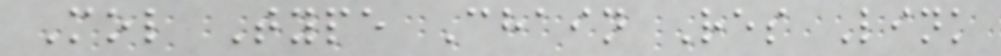Mol Type Chain Res Link
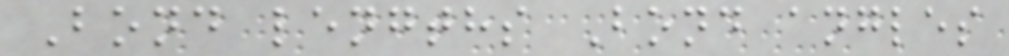Bond lengths Bond angles
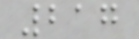217
